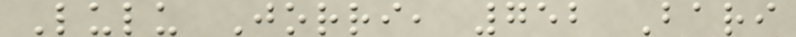Lulu Jorri, 752 Bari
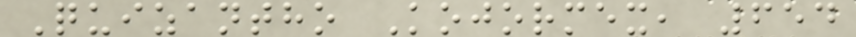Quizantho Kojormex, 654
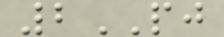2PJ
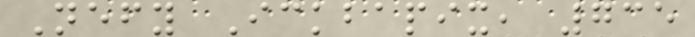Nefy Ickbapix, 735
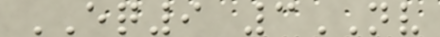EQ9 3NV
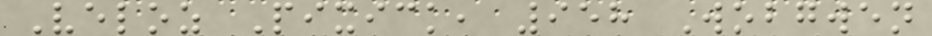Veloz Pixick, 958 Wobgwen
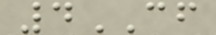4CF
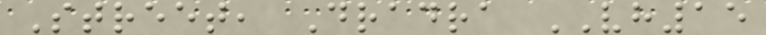Street, Dradra VH15
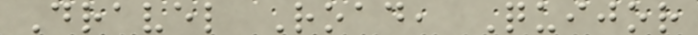Dravel Road, Quijor
